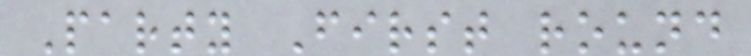Party First round
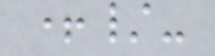+/-
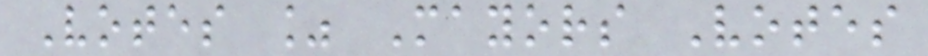Votes % Mayors Votes
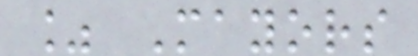% Mayors
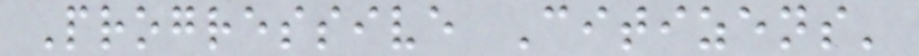Progressive Citizens'
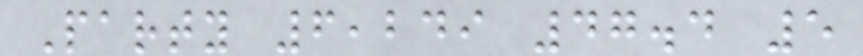Party 6,249 47.4 5
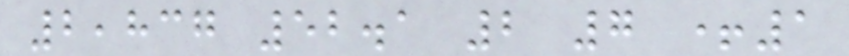2,837 52.1 2 7 +1
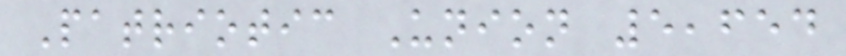Patriotic Union 5,654
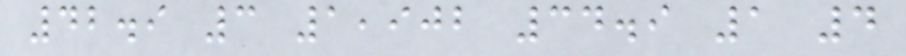42.9 3 1,902 34.9 1 4
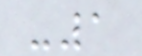-1
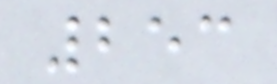253
